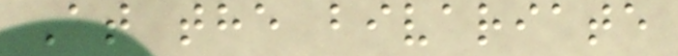At the bivariate
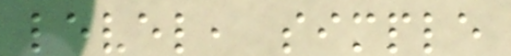level, simple
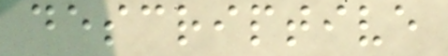descriptive
